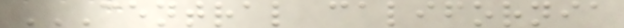CENTRAL CALIFORNIA
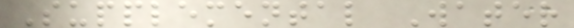Supplemental Water
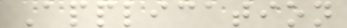Application
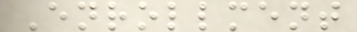Enrollment
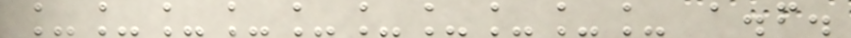__________ a.f.
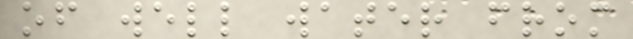of well water from
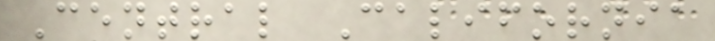Central California
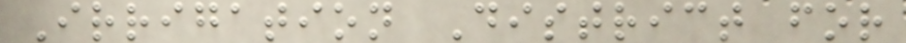Irrigation District for
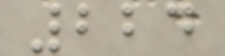224
